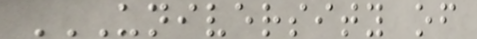UNIVERSITY OF
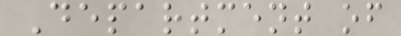Department of
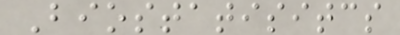Biostatisitcs
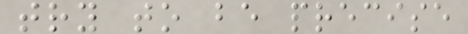try to be precise
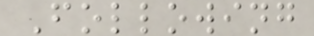Following
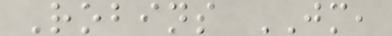Robins JM,
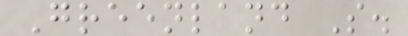Greenland S.
